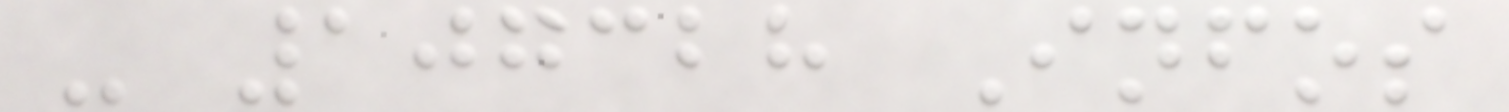- 107328 Infos
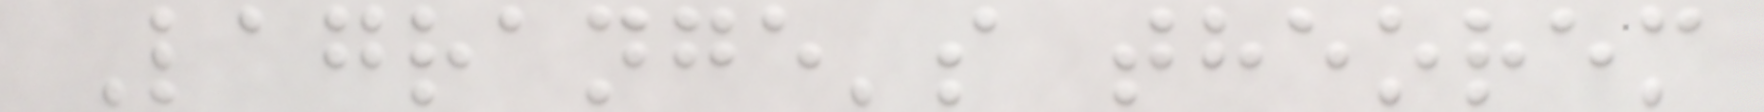Lagrange's theorem
